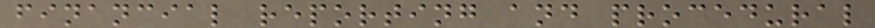financial reporting and procedural
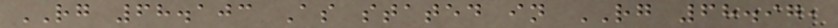RG 68.103 As stated in RG 68.97,
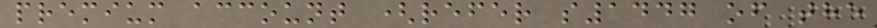premium account (refer s1447 of the
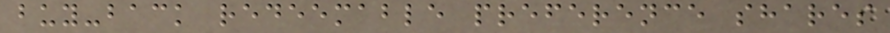buy-back redeemable preference shares
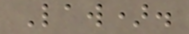Law).
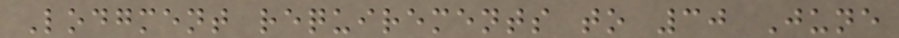Lodgment requirements to 30 June
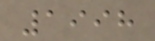1998
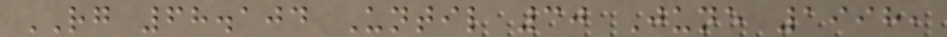RG 68.104 Until 30 June 1998,
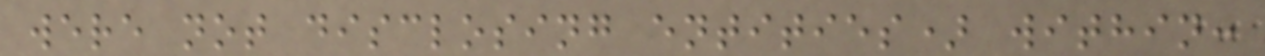were not disclosing entities) within:
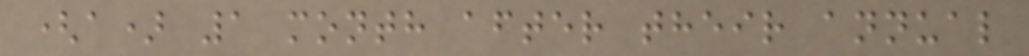(a) 1 month after their annual
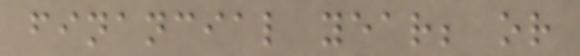financial year; or
